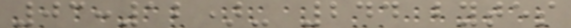03:12)- 244 bytes
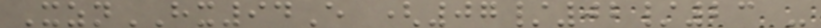XznHX94E (07/02/23 -
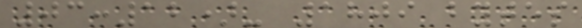03:12)- 1809 bytes
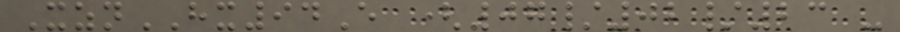XznHX94E (07/02/23 -
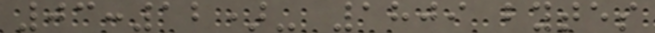03:12)- 1809 bytes
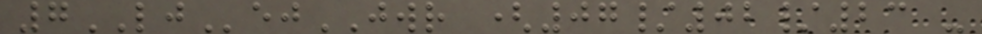7LJejJWR (07/02/23 -
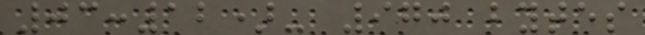03:12)- 970 bytes
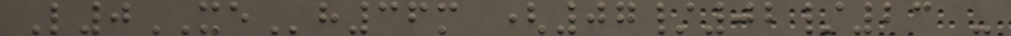L0XEh36m (07/02/23 -
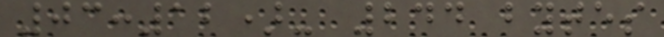03:12)- 244 bytes
